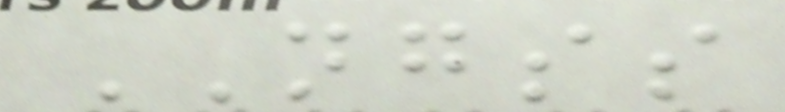NGSS
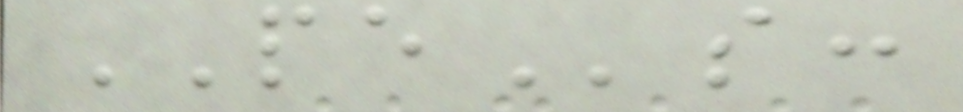PEs:
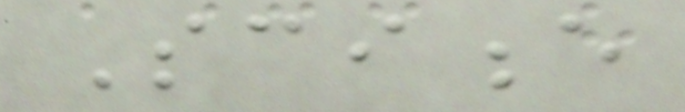Science
